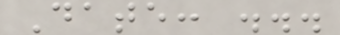Date: ...
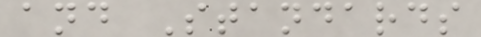and Standards
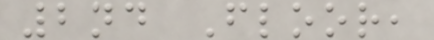2nd Floor,
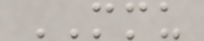MMU
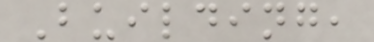Building,
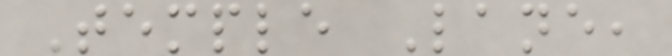Temple Lane,
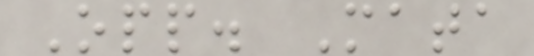Opp. Mata
